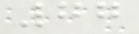77
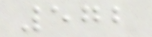572
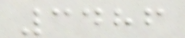3486
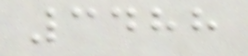3488
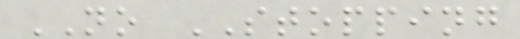NO STOPPING
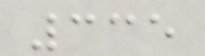335
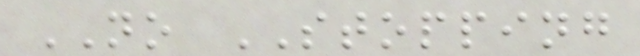NO STOPPING
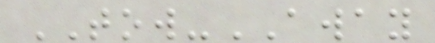TOW-AWAY
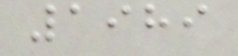1989
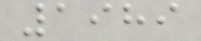1989
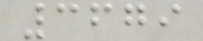3679
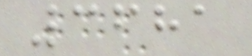3681
